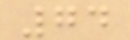74
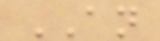AN
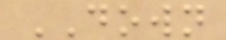DOWN
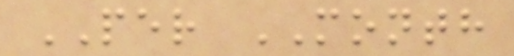PER MONTH
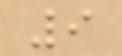9
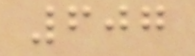607
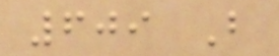609 B
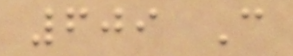609 C
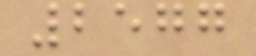2577
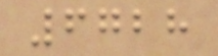6728
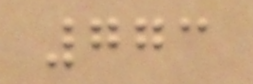773
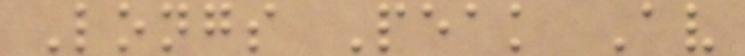Longs Peak Av
